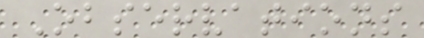Observations
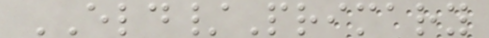ELD/Primary
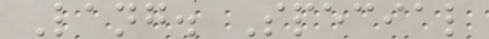Lang. Special
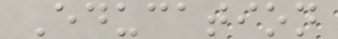Education
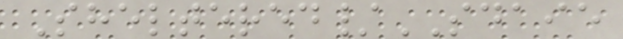Sheltered/SDAIE
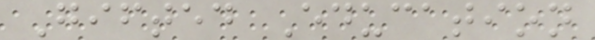Gifted Education
